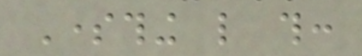Something like this:
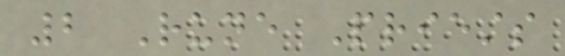2 Rune Priests
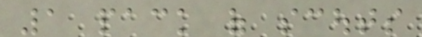1 pack of scouts
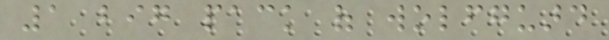1 big pack of wolfguard
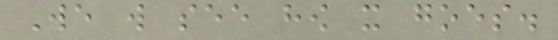We will see how it goes.
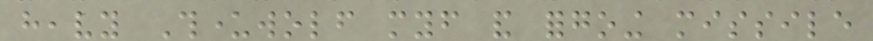heavy Thunderwolf myself and forgoing missile
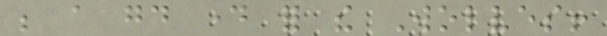be a good day for the Wolves!
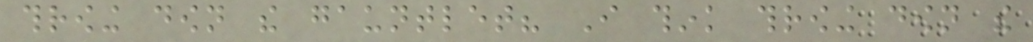throwing down the gauntlet? I think throwing down the
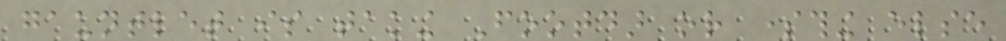gauntlet is taking Footdar or something else
